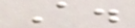A.
